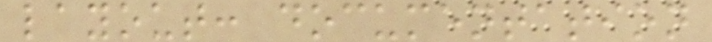layout: documentation
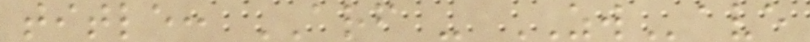title: ARF - ZWave
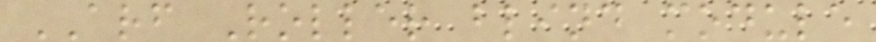ARF Roller blind module
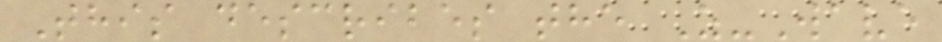This describes the Z-Wave
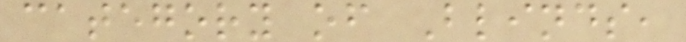category of Blinds,
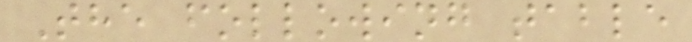The following table
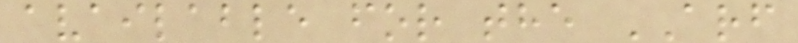available for the ARF
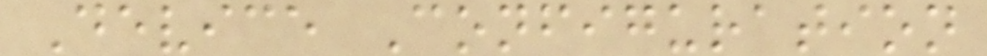Device Configuration
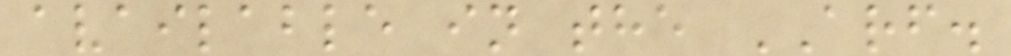available in the ARF.
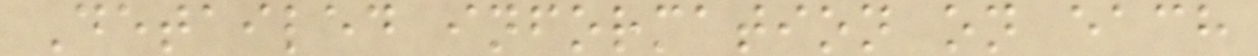Detailed information on each
